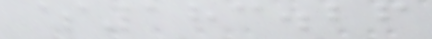$183.26
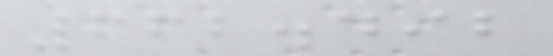662.492
